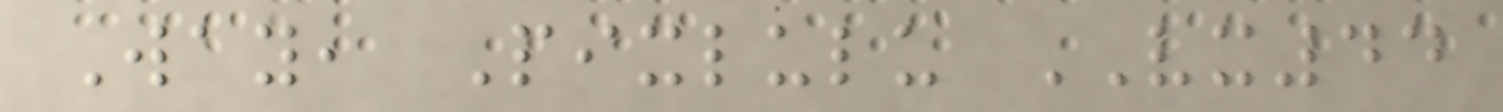Way, Pixlulu VX44
